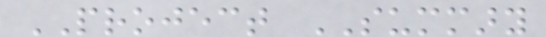PROJECT SUMMARY
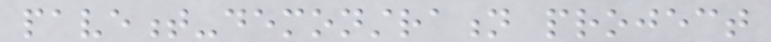pavement-demonstration project
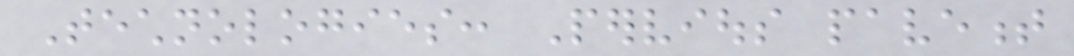Technologies: Pervious pavement
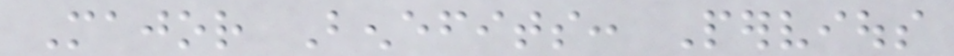Major Benefits: Pervious
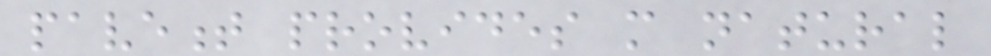pavement provides more natural
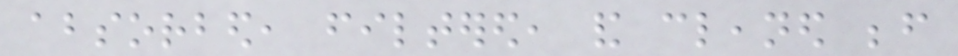absorbed, filtered, and cleaned before
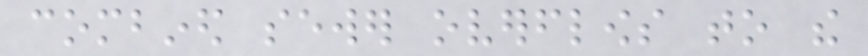combined sewer overflows to the
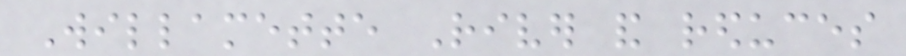Willamette River and reduces
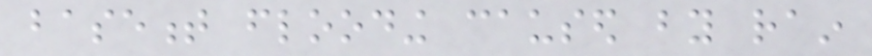basement flooding caused by rain
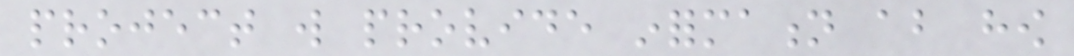project will provide information about how
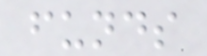funds
